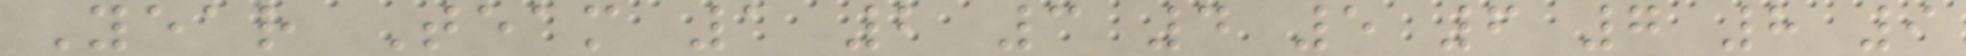Year Team 1 2 3 4 5 6 7 8 9
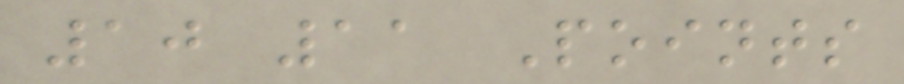10 11 Points
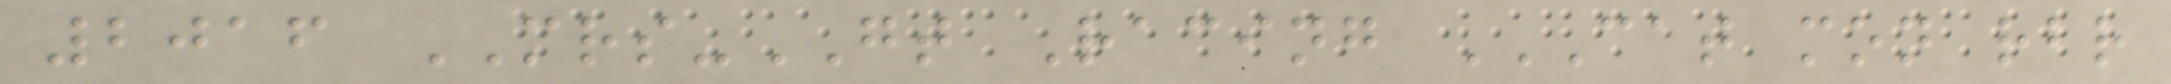2016 MRS-GT Racing CAT MON RBR
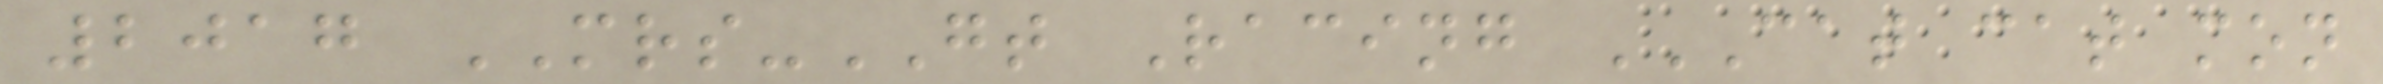2017 MRS-GT Racing CAT CAT MON
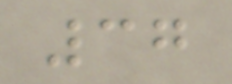37
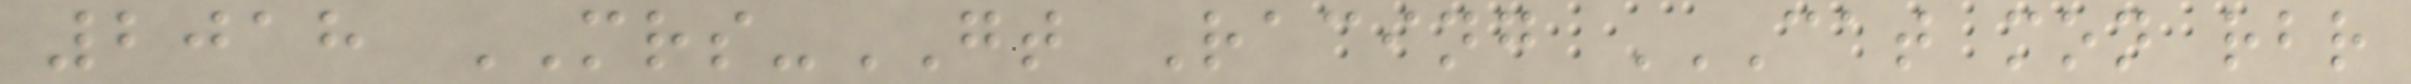2018 MRS-GT Racing CAT MON RBR
